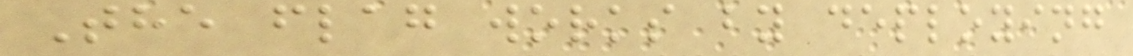The flag works by deploying
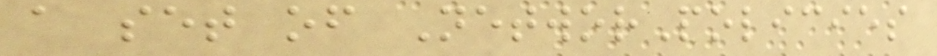a set of NetworPolicies
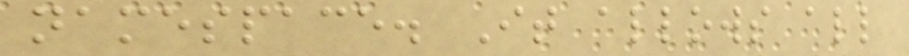namespace. It allows all
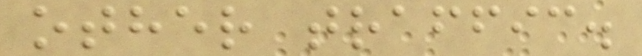other traffic.
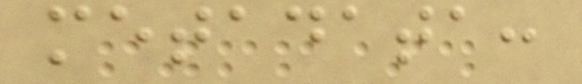metadata:
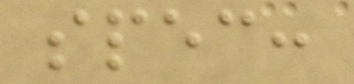spec:
